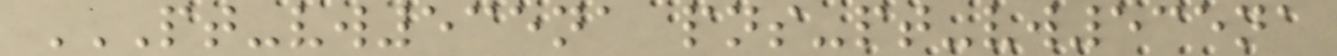PT-VW535NA PNS-PT-VW535NA
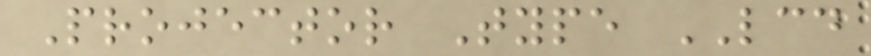Projector Type LCD
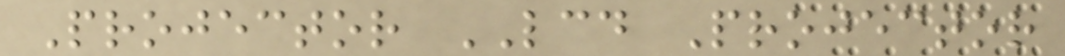Projector LCD Projector
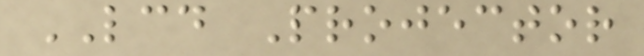LCD Projector
